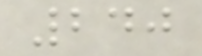240
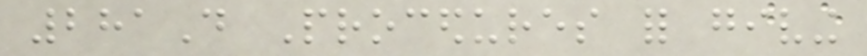281D Procedures for giving
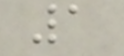1
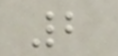2
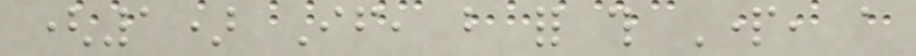(1) If, but for this Part, a
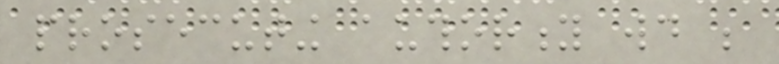prosecuting authority would be
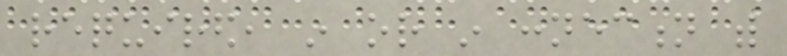required, in or in connection with
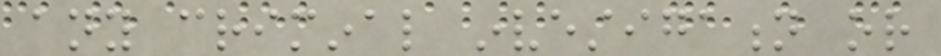any criminal investigation or
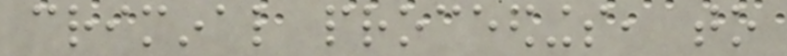criminal proceedings, to
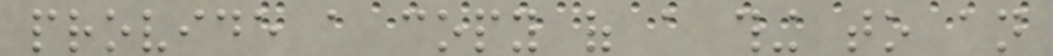provide a copy of a thing to an
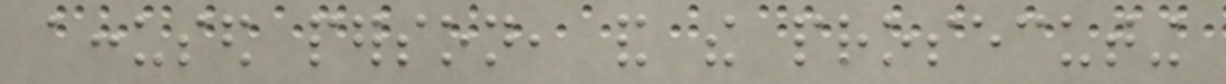accused person, and the prosecuting
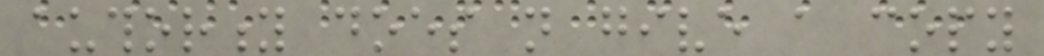authority does not give a copy
